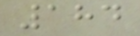184
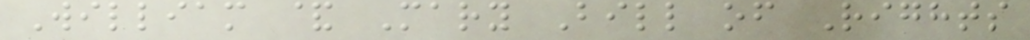William & Mary Bill of Rights
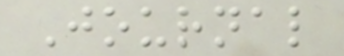Journal
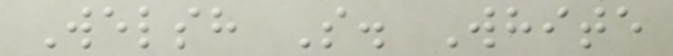Welsh S. White
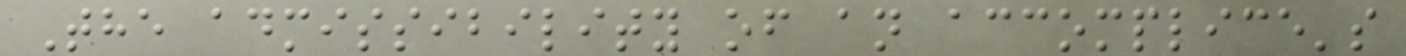The admissibility of an accomplice's
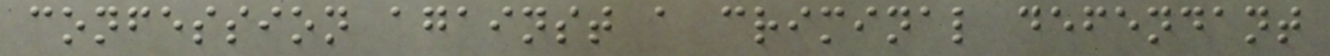confession against a criminal defendant
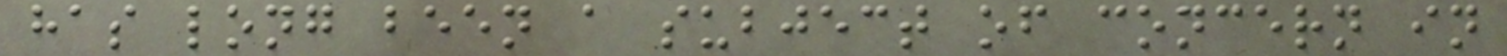has long been a subject of concern in
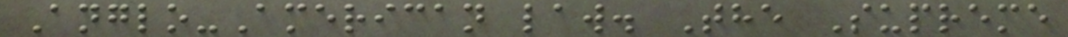Anglo-American law. The Supreme
